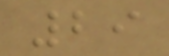29
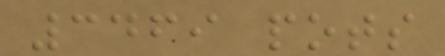3469 pots
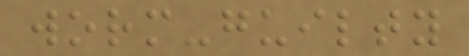worm-guilty
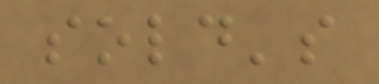sold's
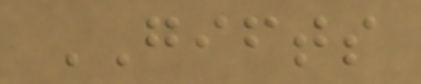GIFTS
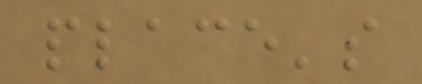place's
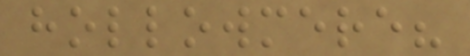hollowmere?
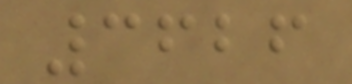3626
